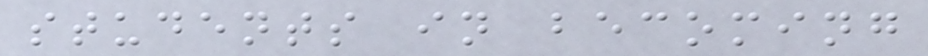students in becoming
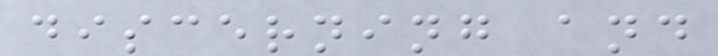discerning and
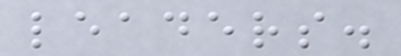leaders.
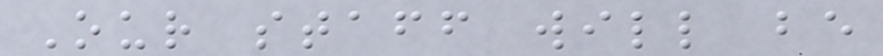Our staff will be
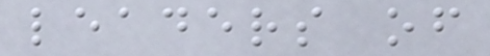leaders of
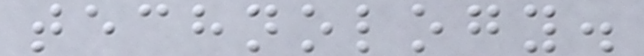technology.
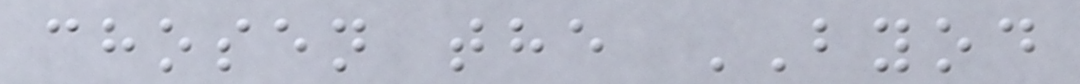chosen the BYOD
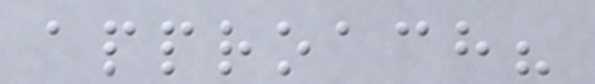approach?
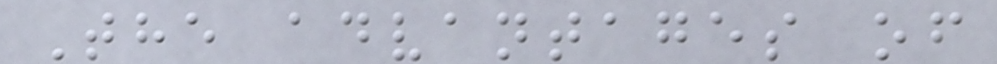The advantages of
